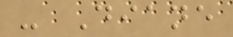- Diane
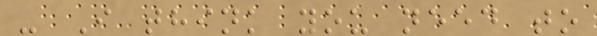- I think you need to
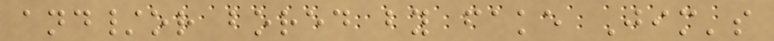and/or bored by fake Jim's
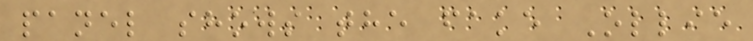panel shows the fake Ollie
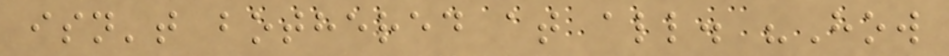isn't bothered at all. "How
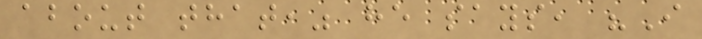about that," he says, "I
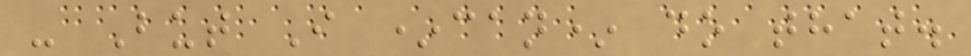- But I *can* do that.
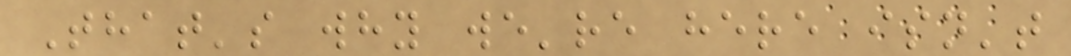That's why we're here isn't
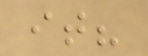it?
